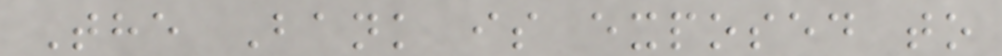The Bank is exposed to
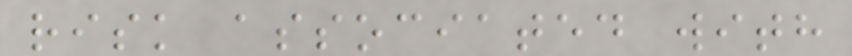risk associated with
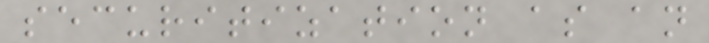securitization as an
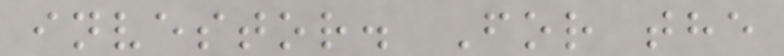investor. For the
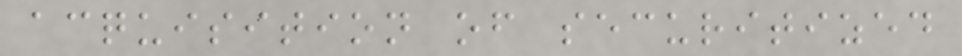acquisition of securitized
